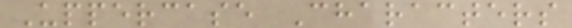Uppercase Characters
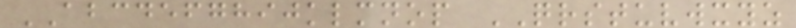ABCDEFGHIJKLMNOP QRSTUVWXYZ
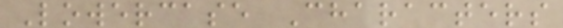Lowercase Characters
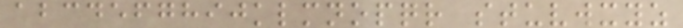abcdefghijklmnopqr stuvwxyz
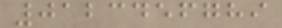0123456789
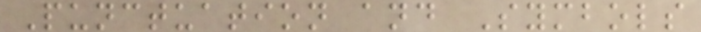Punctuation and Symbols
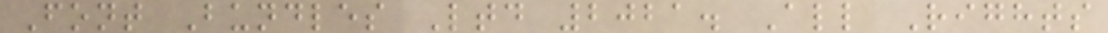Font Bundles Ltd 2021. All Rights
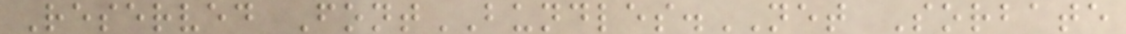Reserved FontBUNDLES.NET Sorbate
